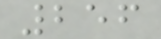256
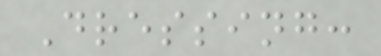Dressing:
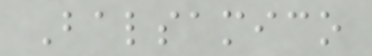Balsamico
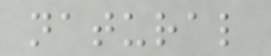natural
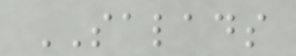SALADS
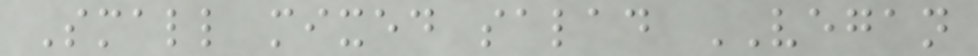Small mixed salad VEGAN
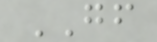GF
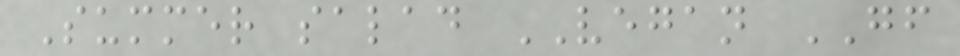Summer salad VEGAN GF
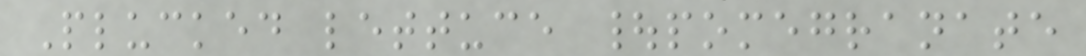Plucked lettuce |pomegranate
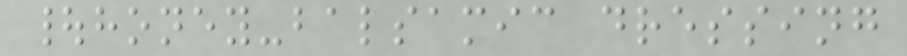|honey-balsamic dressing
